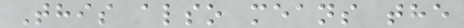This also means the
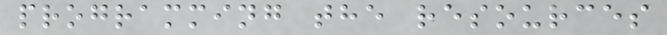programming the resources
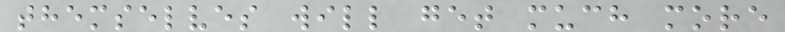themselves will get much more
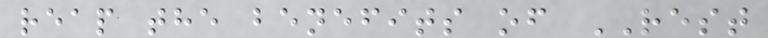reap the benefits of REST
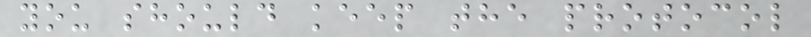you should keep the protocol
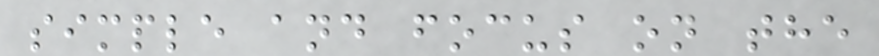simple and focus on the
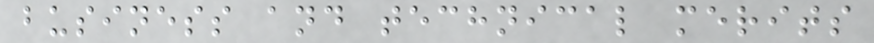business and technical merits
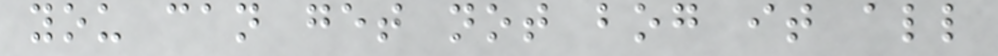you can get not bog it all
